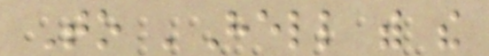To 'Hell with the
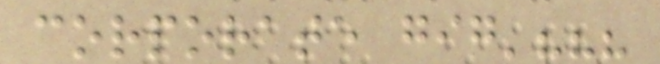corporate gig'???
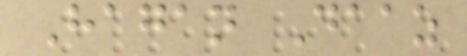Hagan Daaz
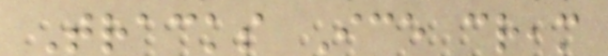Tracks Ice cream
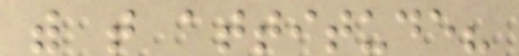with that attitude?
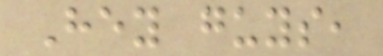Hey guys,
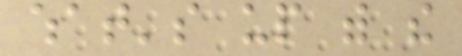what's up with the
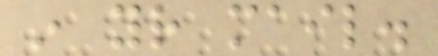in your mail.
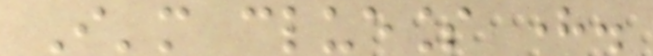I'm clueless here.
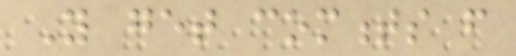You get comments from
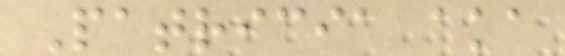Patricia aka
